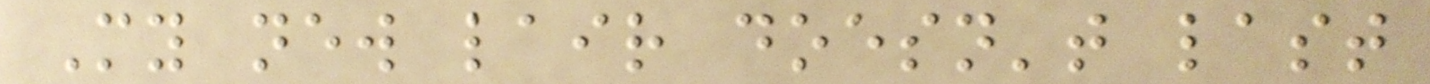My new lair doesn't last
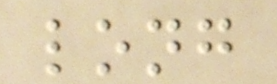long
